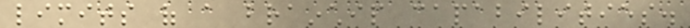limits of a brainchip capabilities.
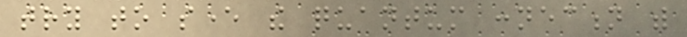try to sever the quantum connection with
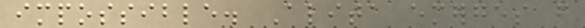impossible. Alita emerges from
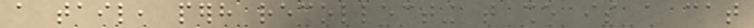a tail, perhaps recollecting that she is a cat
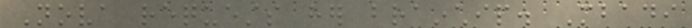Nova requests her brainchip. Mbadi
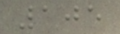105
